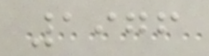1976
